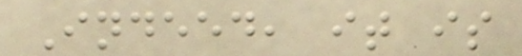Indeed, it is
